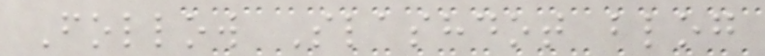Follow Slashdot blog
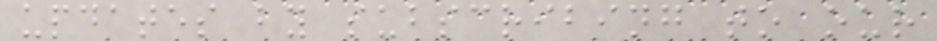updates by subscribing to our
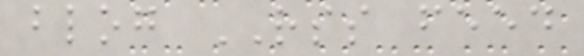blog RSS feed
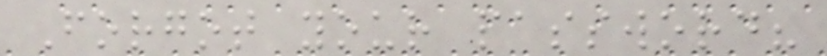Forgot your password?
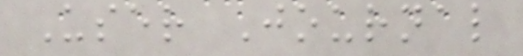User Journal
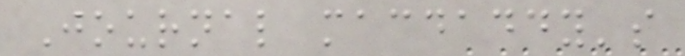Journal macdaddy's
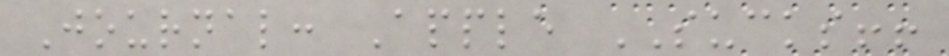Journal: Apple SUCKS!!
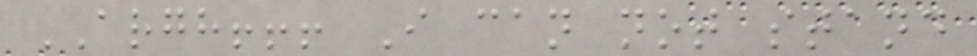ARGH!!! I can not stand
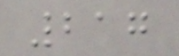217
